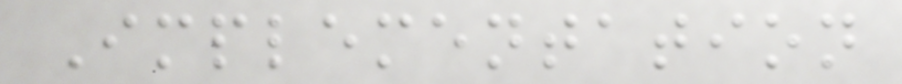Implementation
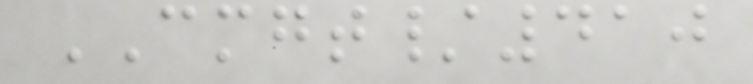CMGT/410
